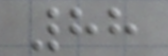88
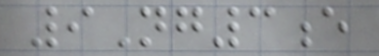9Ng3e
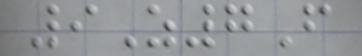9Z7F
